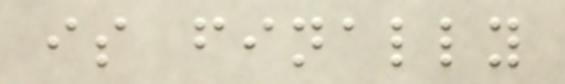is finally
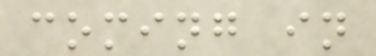coming in
